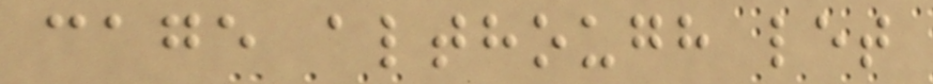cage although let
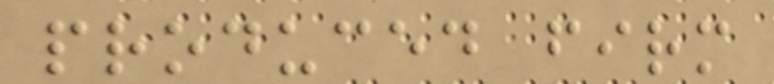produced firm
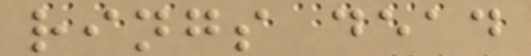rings dead
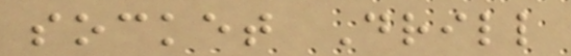socket Drill
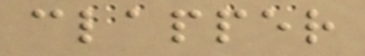clapper
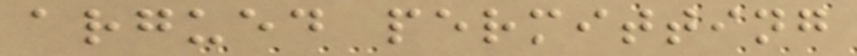argued permitting
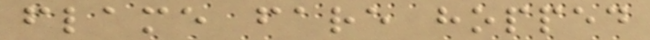flame fare hopped
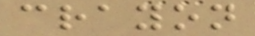crayon
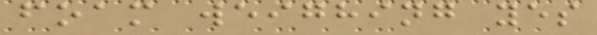foam weighing yes
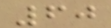60
